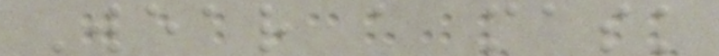Wear a mask
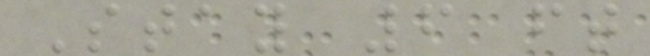Stay 6 ft
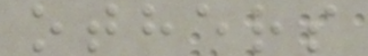others
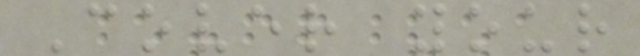Cover your
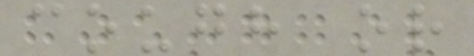cough or
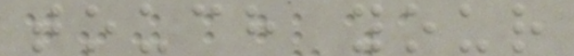touch your
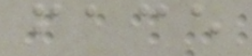face
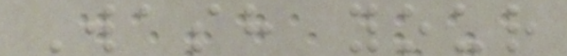Wash your
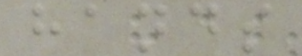hands
